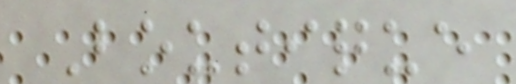Boutique
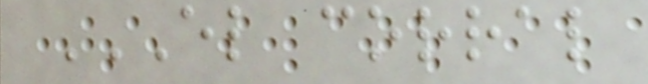EL CORRAL
